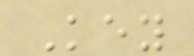Key
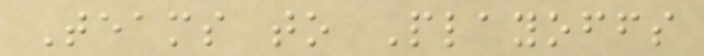Teams to Playoffs
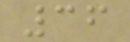36
